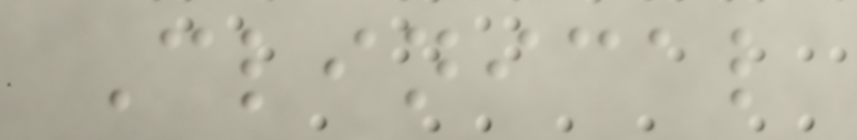Clinical
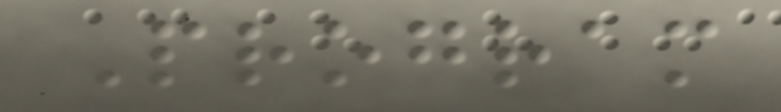Program
